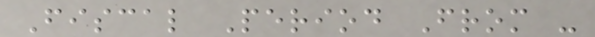Fiscal Period From -
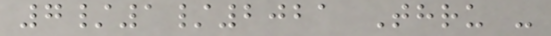7/1/2021 Thru -
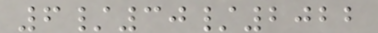6/30/2022
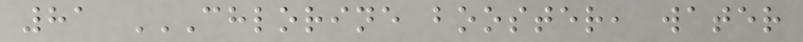81 CHLORINE BOOSTER, WATER
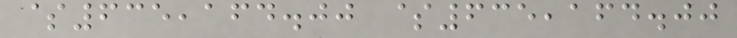$635,164.00 $635,164.00
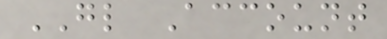GL Account
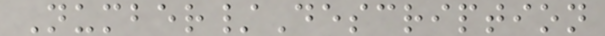Number/Description
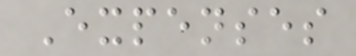Expenses
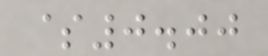$0.00
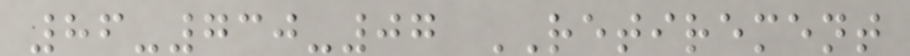86-730-07 RETIREMENT
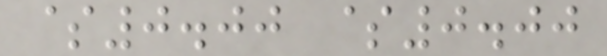$0.00 $0.00
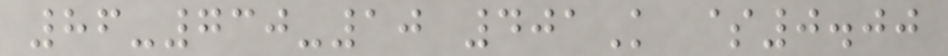86-730-10 401K $0.00
